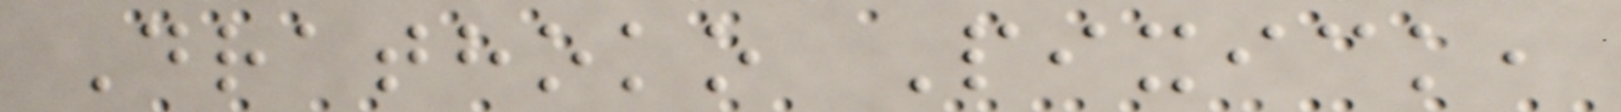Drathoko Pixick,
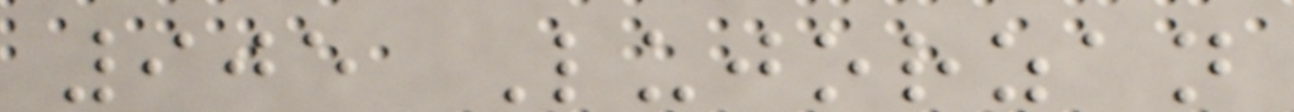905 Lujorzan
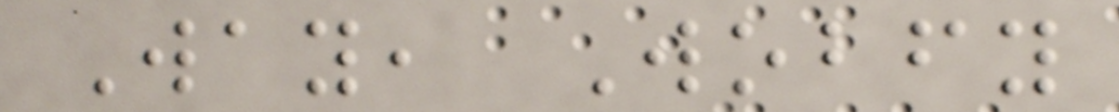Way, Wobfy
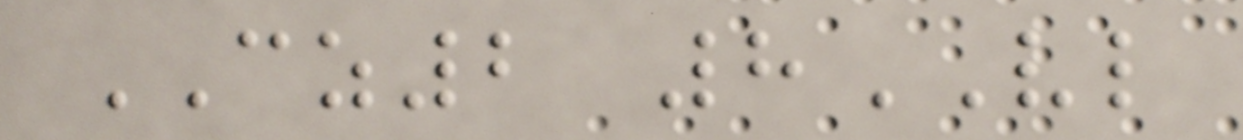CZ2 8VL
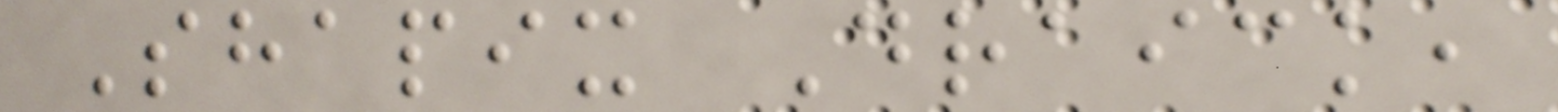Shapix Draick,
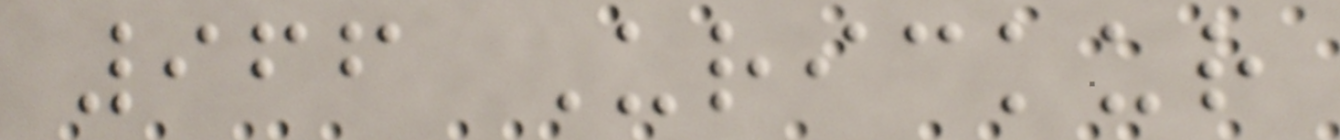966 Urickur
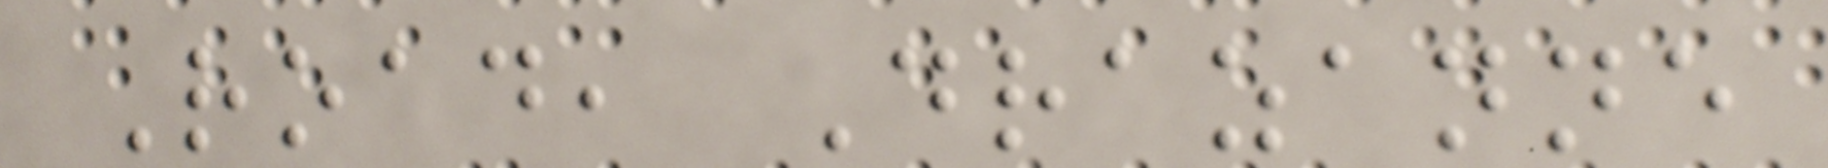Road, Drazanne
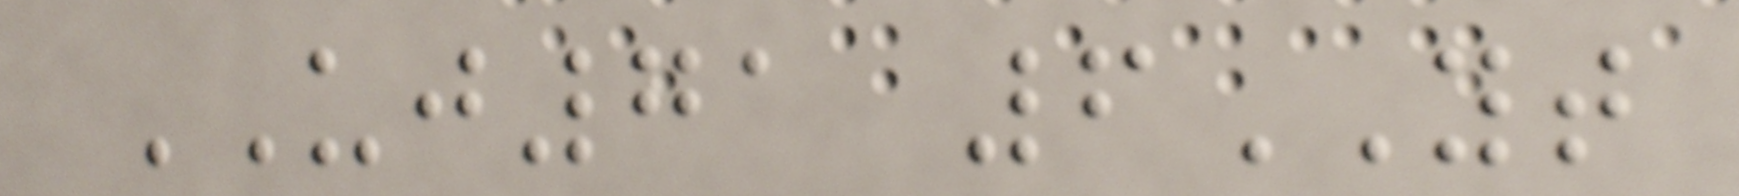UJ71 6YT
